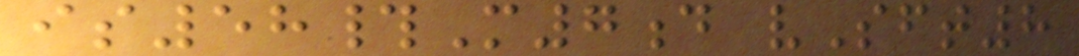is58#M7d vSft8
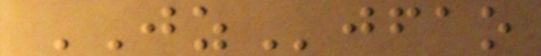JZjfao
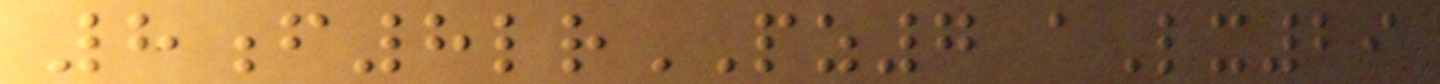8f8lrPZ7 aLx29
